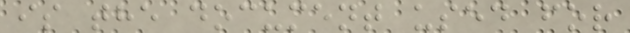is the document used for
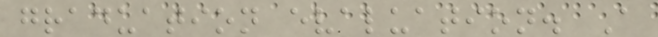graduation evaluation. A
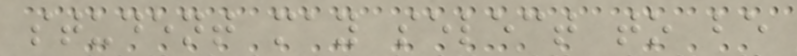student may select to be
